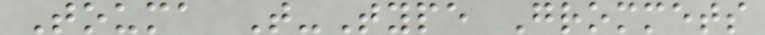Touma T-Type Grommets
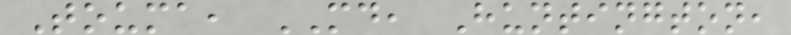Touma, MD, Huntington,
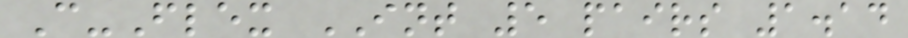C-Flex INT 5 pairs 1.14
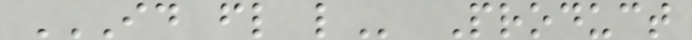ID FL L Product
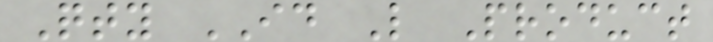Qty ID L Product
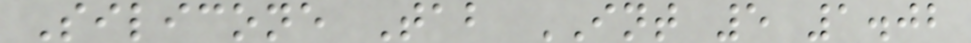Silicone Tab INT 5 1.02
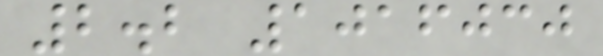2.2 1016030
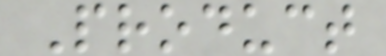Product
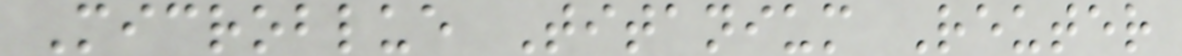Microblue Titanium Reuter
